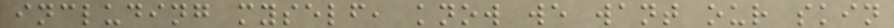including myself, know we want our skin
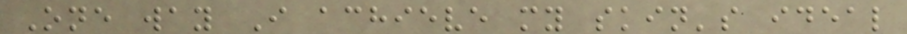One way I achieve my skin's ideal
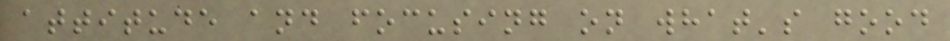attitude and focusing on what's good
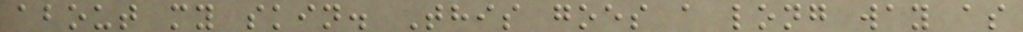about my skin. This goes a long way as
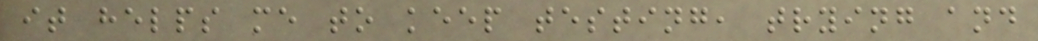it helps me to keep testing, trying and
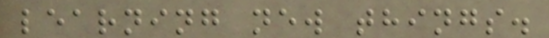learning new things.
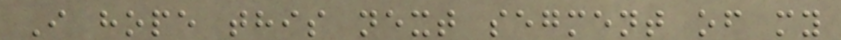I hope this next segment of my
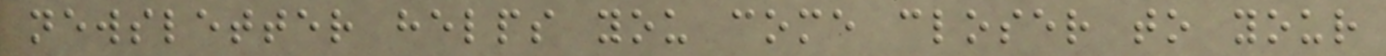newsletter helps you come closer to your
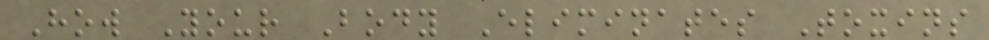How Your Body Eliminates Toxins
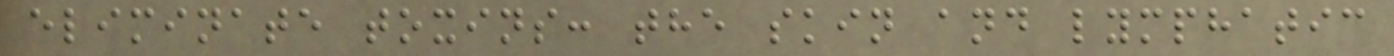eliminate toxins: the skin and lymphatic
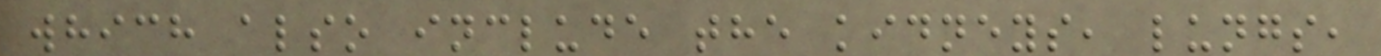which also include the kidneys, lungs,
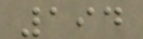194
